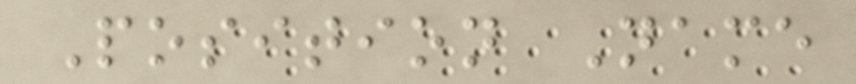Position Name
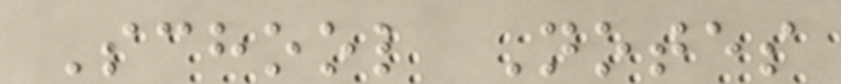School Notes
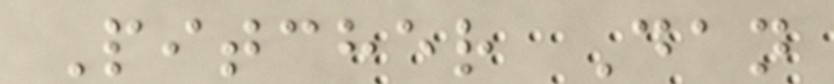Pitcher Dan
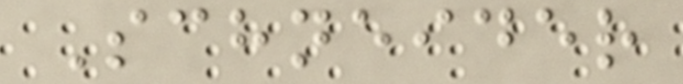Schneider
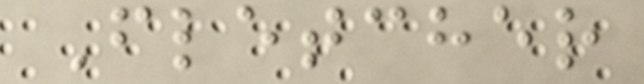Fletcher
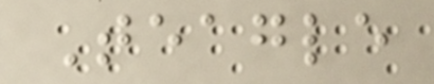Teagle
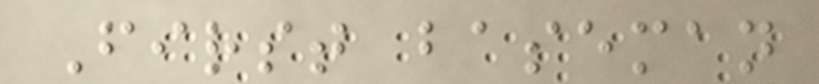First baseman
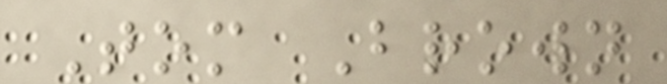Tom Brown
